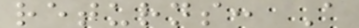returns: A
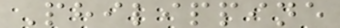Philippine
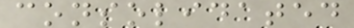consolidated
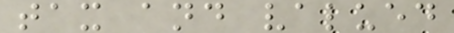tax and valued
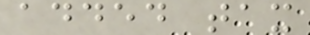added tax
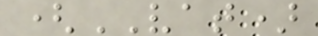(VAT)
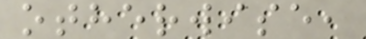otherwise,
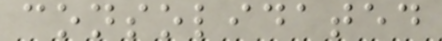consolidated
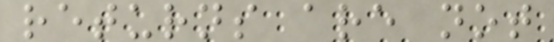returns are not
